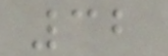32
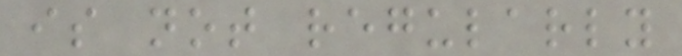is not regularly
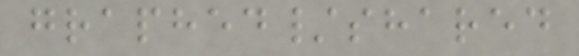graphed/shared
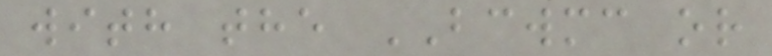with the BCWMC or
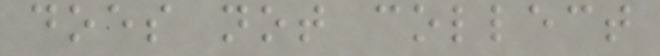does not collect
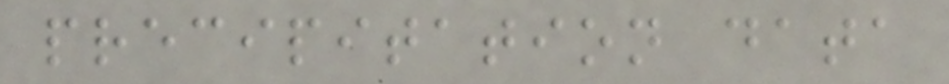precipitation data
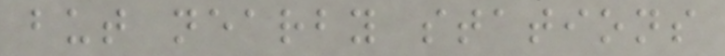but nearby stations
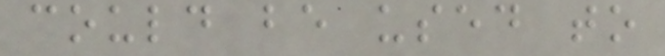could be used to
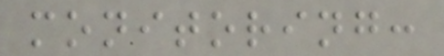monitoring:
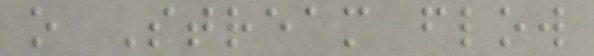o Stream flow
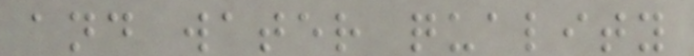and water quality
